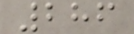286
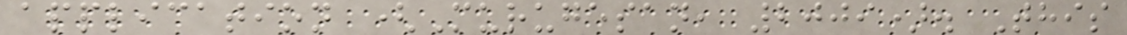application (Murugesan, 2009). This
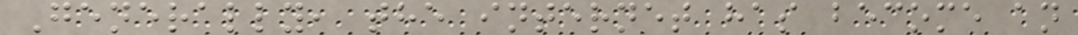Generally, the internet has become an
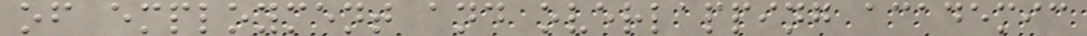of employment and overlapping academic
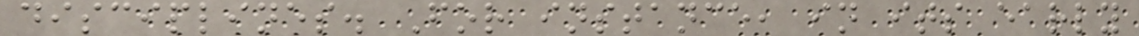disciplines. For instance, in its early
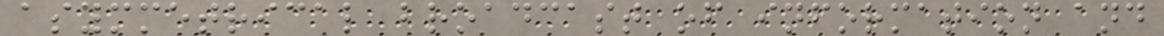asymmetrical broadcast of information and
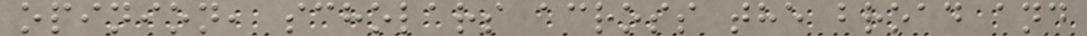opinion, scholars across the broad and
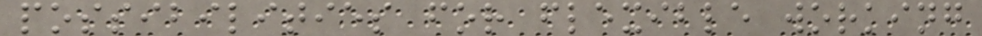possibilities for flexible working
